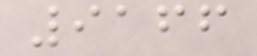9166
